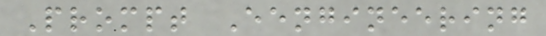Prompt Eengineering
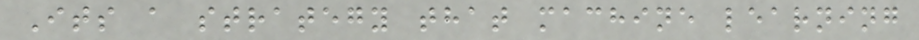Its a strategy that machine learning
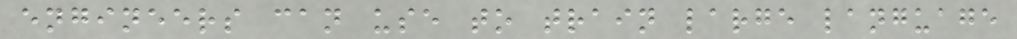engineers can use to train large language
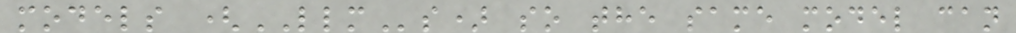models (LLMs) so the same model can
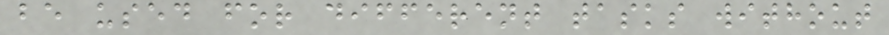be used for different tasks without
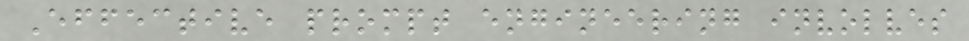Effective prompt engineering involves
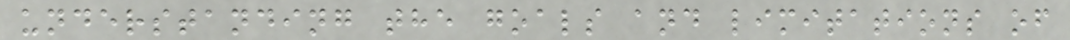understanding the goals and limitations of
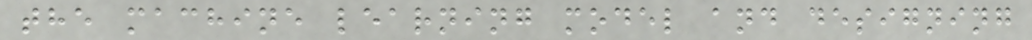the machine learning model and designing
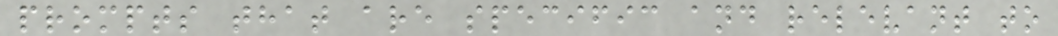prompts that are specific and relevant to
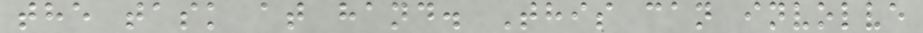the task at hand. This can involve
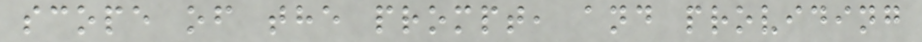scope of the prompt, and providing
